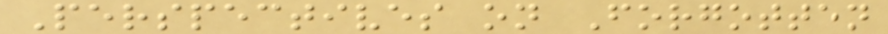Perspectives on Forgotten
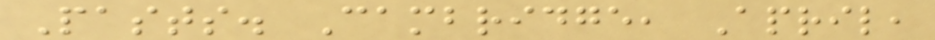Pasts. Cambridge, April,
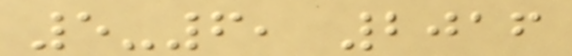5-6, 2016
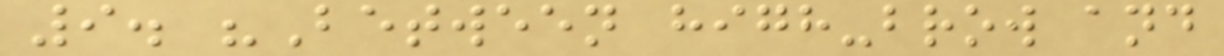9. "Between high-brow and
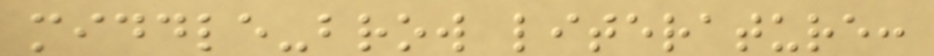middle-brow literature:
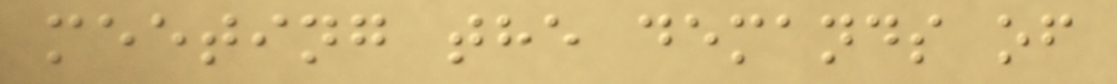meeting the demands of
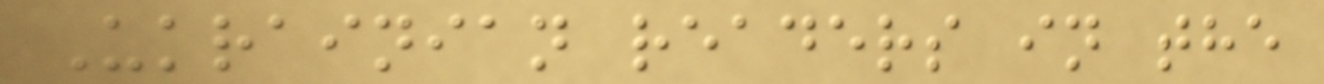Ukrainian readers in the
